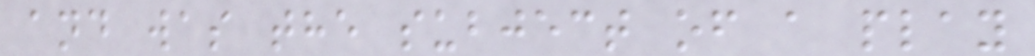and was the subject of a play
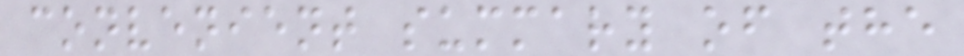convenient summary of the
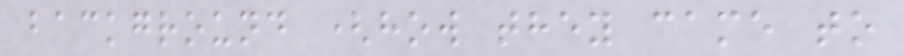background (how they came to
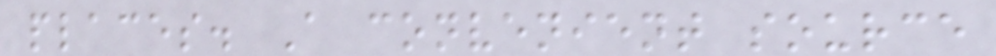places. A convenient source
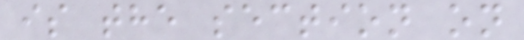is the section on
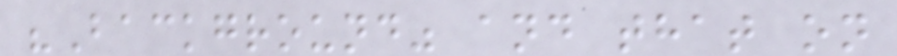"Background" and that on
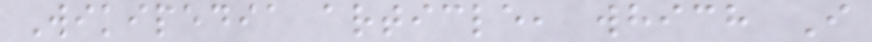Wikipedia article, which I
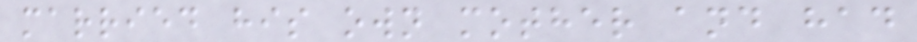married his own mother and had
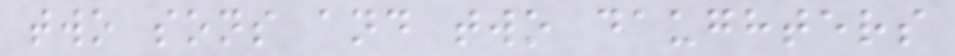two sons and two daughters
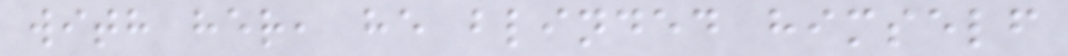with her, he blinded himself
